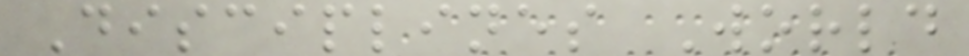Disciplines World
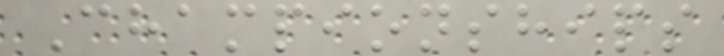Championships
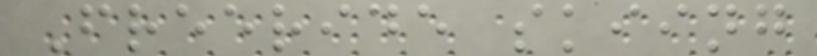Freeride skiing
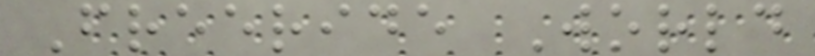Freeride World
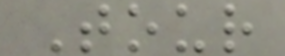Tour
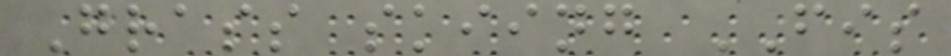Grass skiing FIS
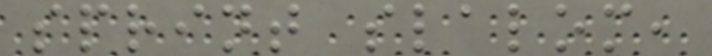sprint slalom,
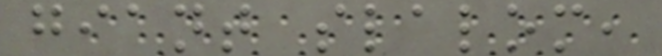giant slalom,
